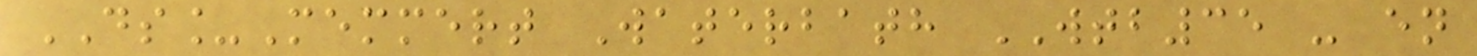DS_Memmert Waterbath WTB35 - en
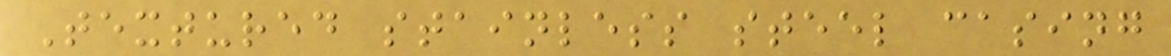Textured stainless steel casing
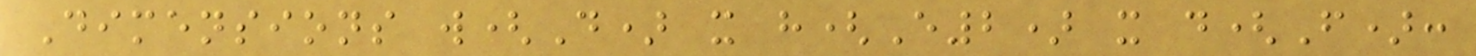Dimensions w(D) x h(E2) x d(F):
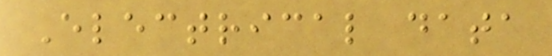Electrical data
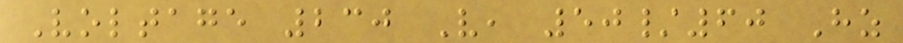Voltage 230 V, 50/60 Hz
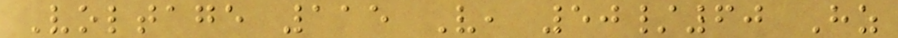Voltage 115 V, 50/60 Hz
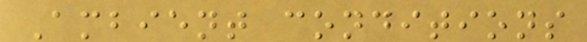Ambient conditions
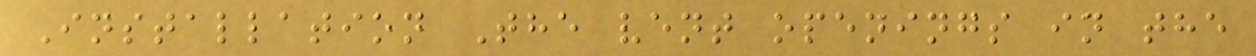Installation The vent openings in the
